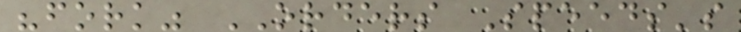"fork" ORDERS Speeds's
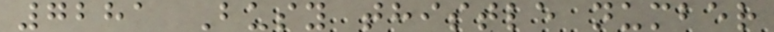7281 Busy thistle number
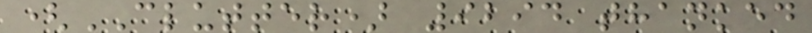(CLUTTER) 9294 thanked
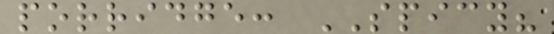porridge: SPICY?
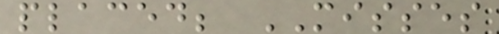placed; MISSES
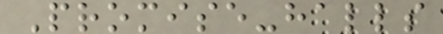Promise-halls
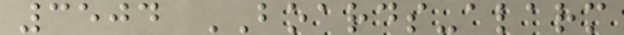3504 BOARDS-alarm
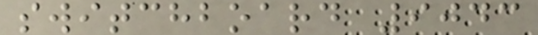switchboard 9043
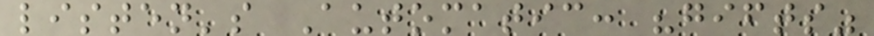listen's Automatic: "gifts"
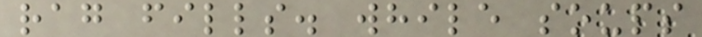rag fills. while soups
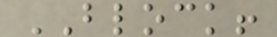BLOCK!
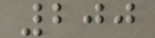200
